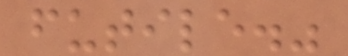futile."
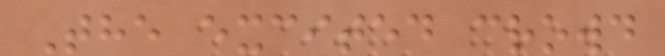The excited crowd
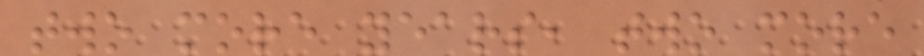two more years, two more
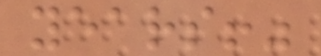years!"
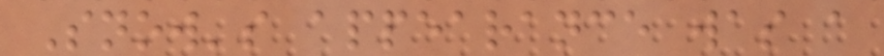Snow's appearance was a
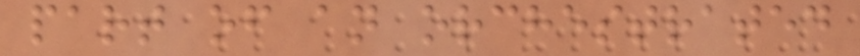part of an orchestrated
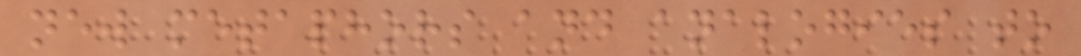new metaphors and analogies to
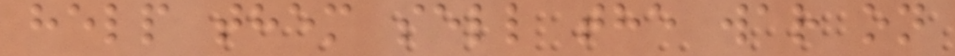help them sell the war on
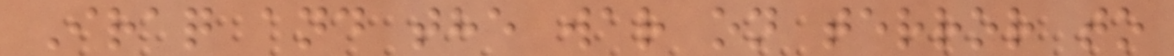Iraq and the war on terror to
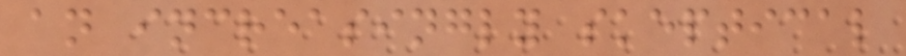an increasingly skeptical
